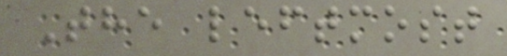The leftmost
